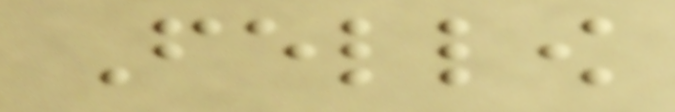Fellow
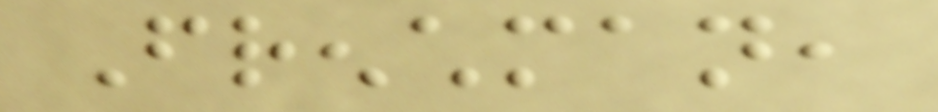Frenchman,
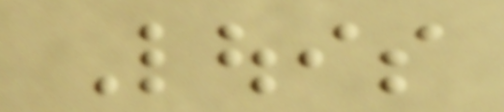Louis
